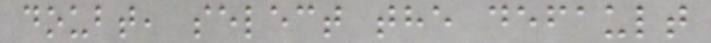doubt, select the default
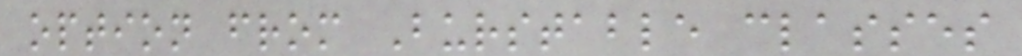option from Burstable classes
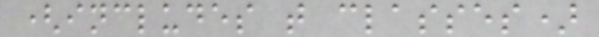(includes t classes)
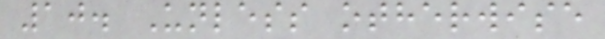10. Unless otherwise
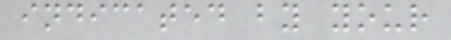indicated by your
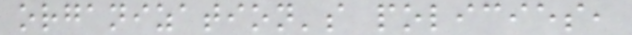organization's policies,
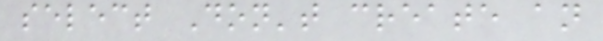select Don't create an
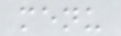menu
